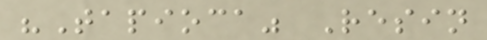"Tapioca" Resin
